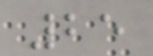25
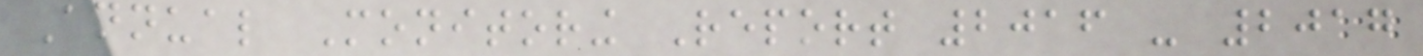Annual Monitoring Report 2016 - 2017
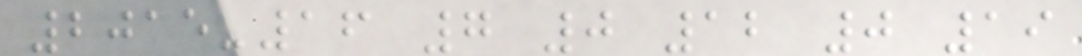2015-16 7 0 12 0 19
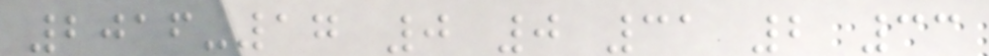2016-17 0 0 31 2 33
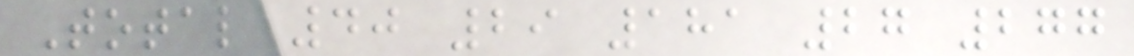Total 40 29 181 27 277
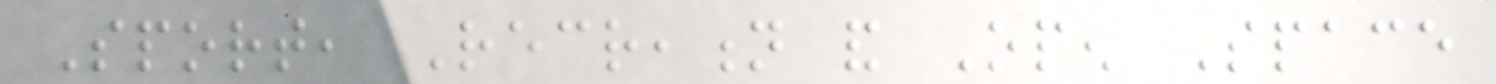Sport, Recreation and Open Space
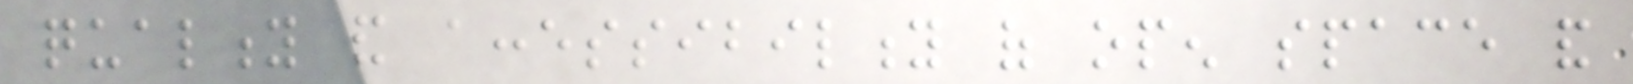quality and accessibility of open space and
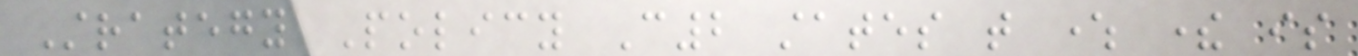Strategy Policy C2 states that where there is
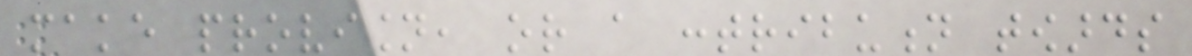make provision, or a contribution towards
